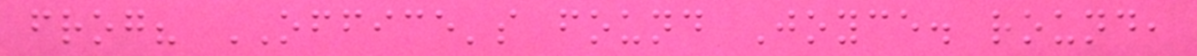frog? OFFICE's found Joyce. round,
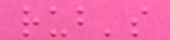rub's
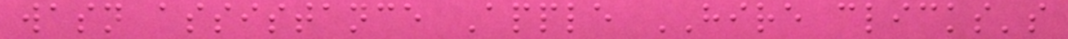wasn assistance Apple HIRE clicks's
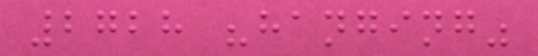2728 "hanging"
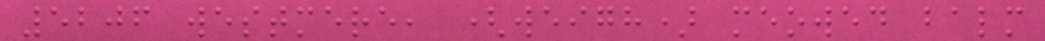5206 westmere, (weigh) meowed balm
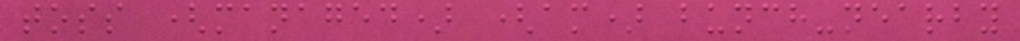toss (managed) (am) bunch-nearby
